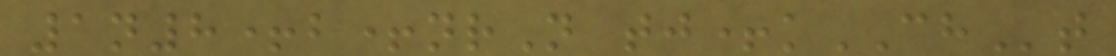1n8+b+nrN tj+kCHt
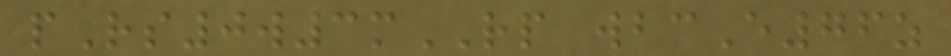pRs0w3mRP wbcE76z
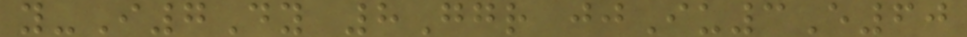y-I7Dy 8Ggr jjIu3E60
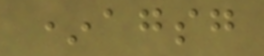*agsg
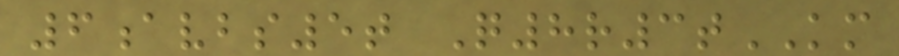6avbs5t Q8r3tKM
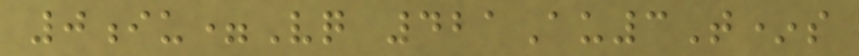0iu=Vq 421Au3T*s
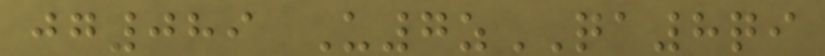jg089 U7zQA8qi
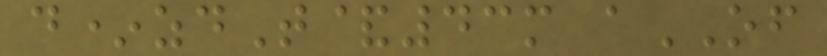d*zdT&43m aOF
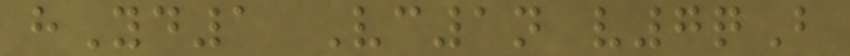hYd1 Vc1n v7qB
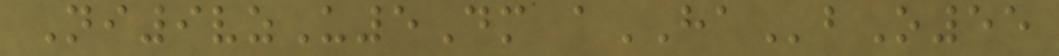Ni9vzU5Dm aHAbO55
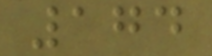174
